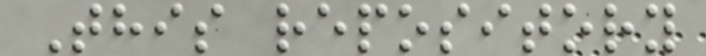This repository
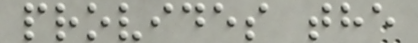provides the
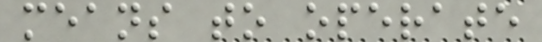means to operate
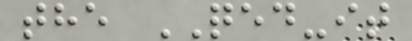the QED-it
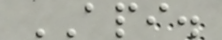API.
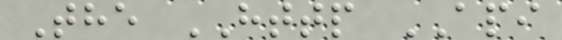The HTTP API
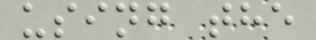using the
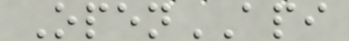OpenAPI
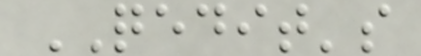QEDIT's
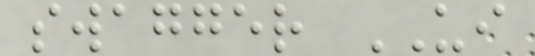swagger UI
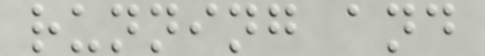running and
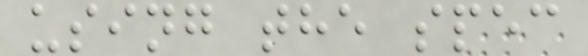using the spec
